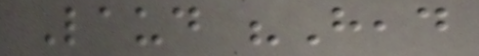Laud "Head
